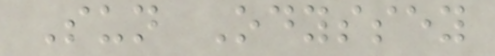Sun Odyssey
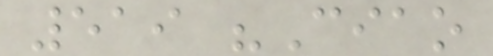519 "Ciao
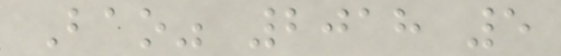Bao" 2018 5
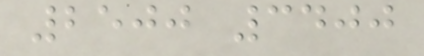2500 3400
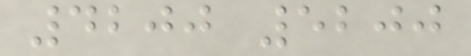4200 5200
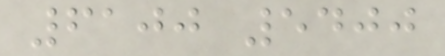6100 5400
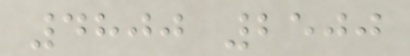4800 2500
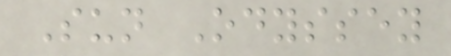Sun Odyssey
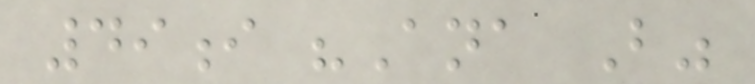49i "Ana B"
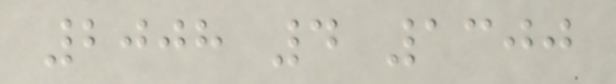2008 4 1300
